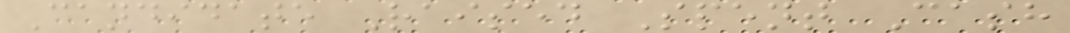Candidate Raised Spent Cash
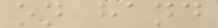on hand
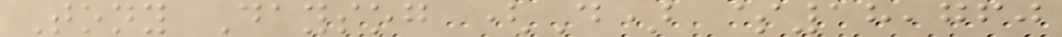Tony Daysog (D) $18,760
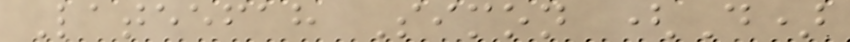Lateefah Simon (D)
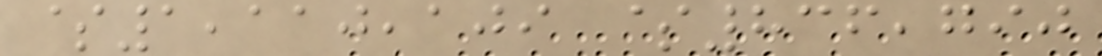$1,110,109 $836,790
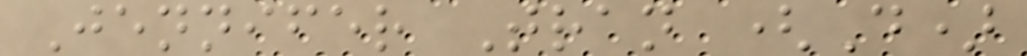Jennifer Tran (D)
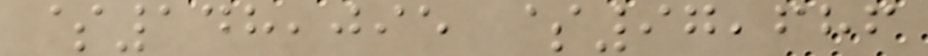$148,095 $97,686
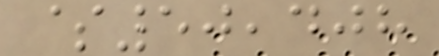$50,408
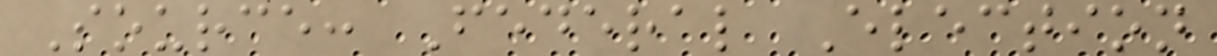Source: Federal Election
